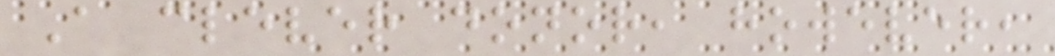A clever donor, however,
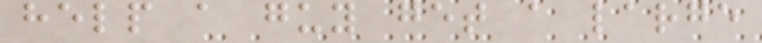help a guy get a large
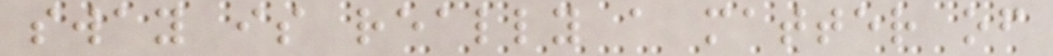sway is really a matter of
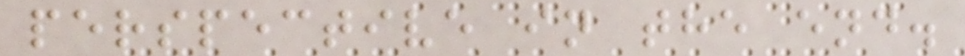perspective in the end.
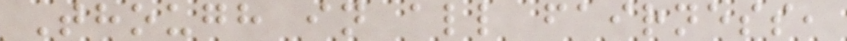Though in all fairness,
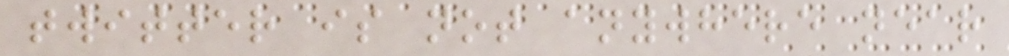twitter is not anywhere near
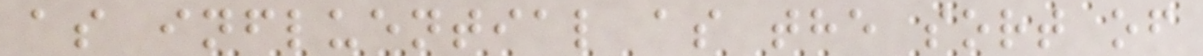as influential as the sort of
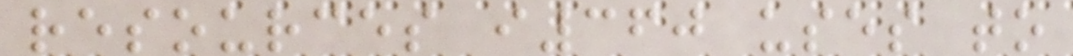resources i360 uses to
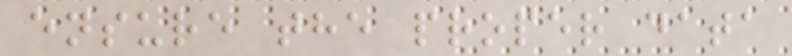ensure the proper data
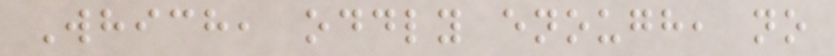Which, oddly enough, no
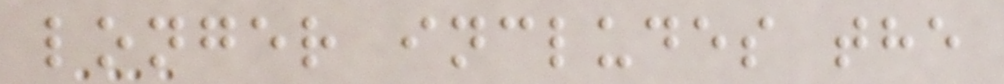longer includes the
